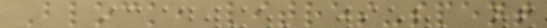Block, litres-spent
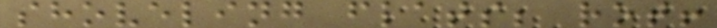shoveling flats; rot!
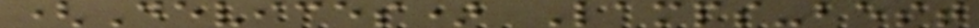(Devices) Lamps-best
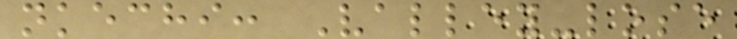nkechi: Valley-lose
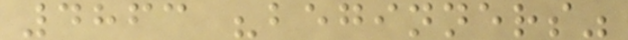4863 "beginners"
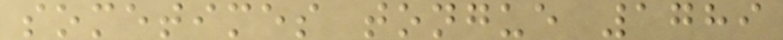sometimes tongue 1789
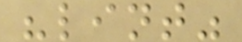"lint"
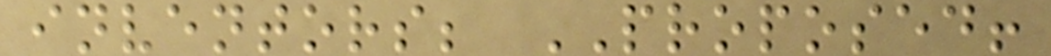inventors; PROPOSED!
